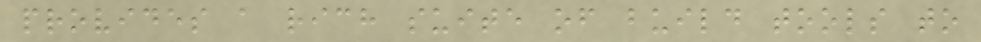provides a rich suite of build tools to
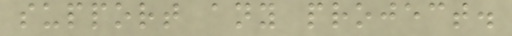support any project.
